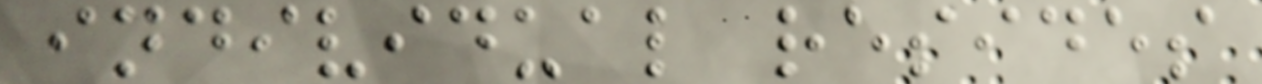individual resides
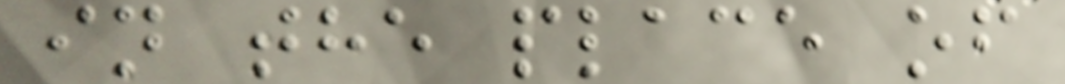in the place of
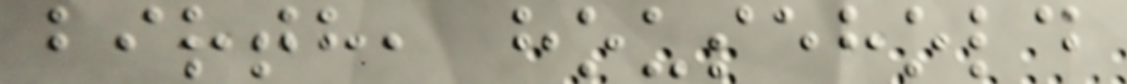birth, household
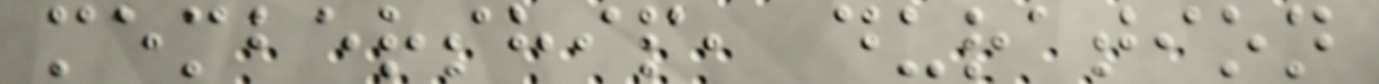membership, duration
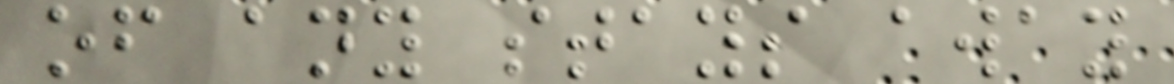of any stays away
